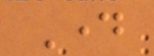Day
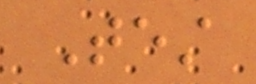Test
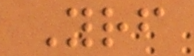Yourself
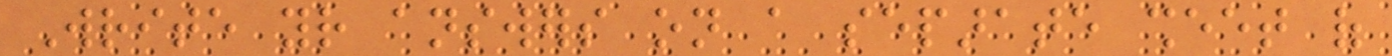Write your answers on a separate sheet of
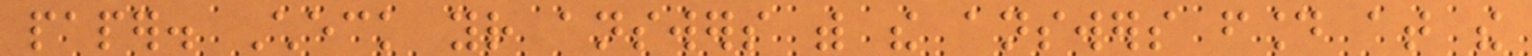paper. Check your answers with the answers found at the
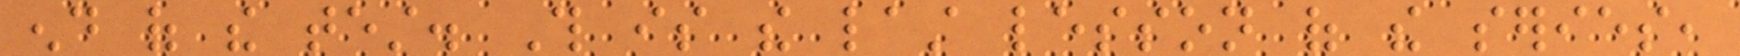end of the test. This is the last lesson of the series,
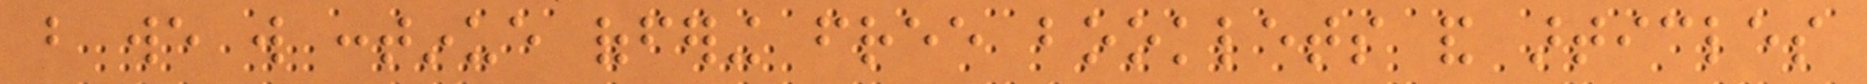but we will continue offering free booklets and articles
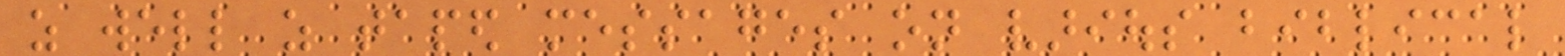as well as taped messages on various biblical
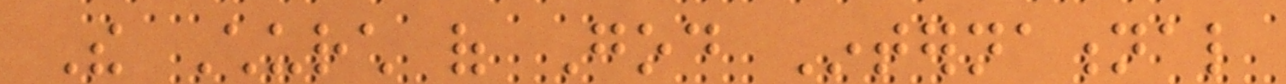The Church of God International
